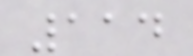114
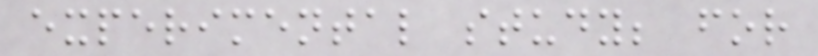experimental study; for
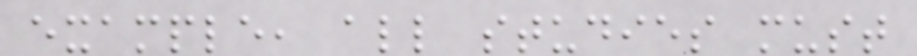example, all studies must
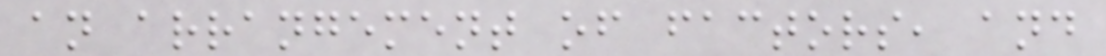an arrangement of factors, and
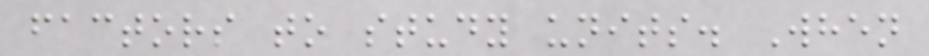factors to study units. When
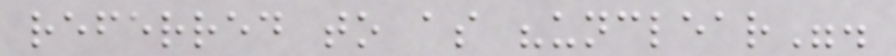referred to as "unclear".
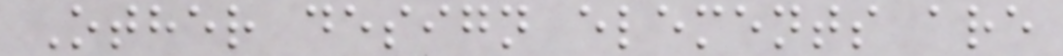Other design elements are
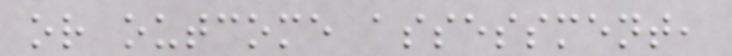or outcome assessment,
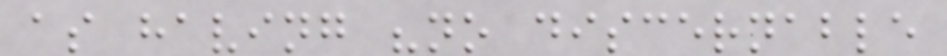as having "no discernable
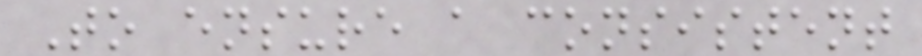To ensure a consistent
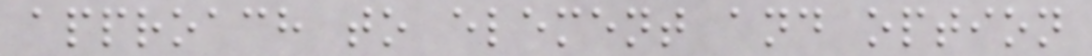approach to element and option
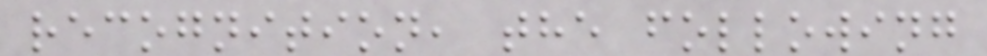recognition, the following
